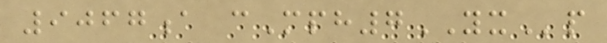9067a cMph7YXp
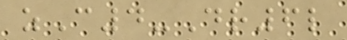zC4-Dr6l
